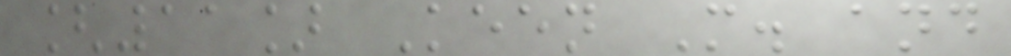[11] Keen M. and
